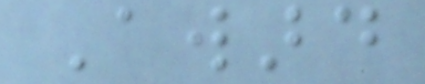Award
